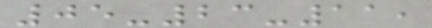05-23-11,
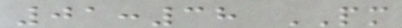01:38 PM
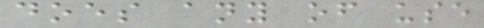does any of use
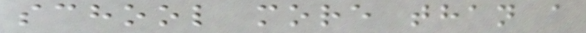school more than a
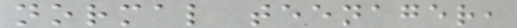normal teenager,
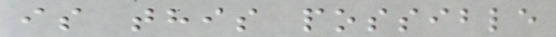is this possible
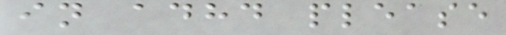in adhd please
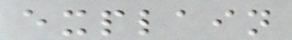explain
